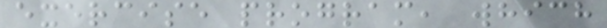exercise program, which
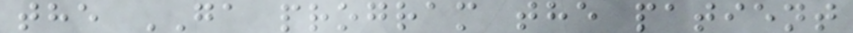the GA program the patient
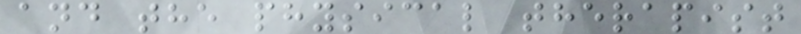and the physical therapist
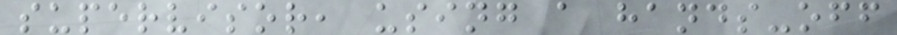supervisor, using a hands-off
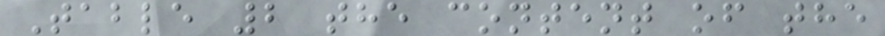Table 2 the content of the
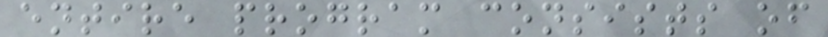entire program consists of
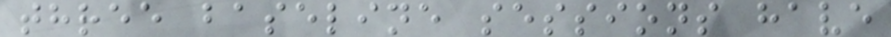three baseline sessions have
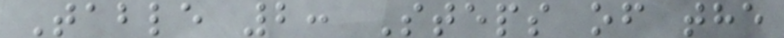Table 2: Steps of the
